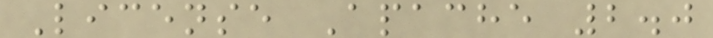License Apache 2.0
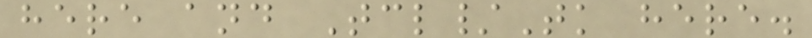here and Tcl/Tk here.
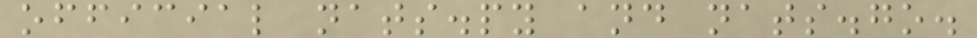official nats.py and nats.go.
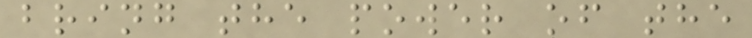bring the power of the
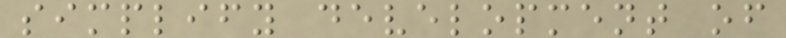simplify development of
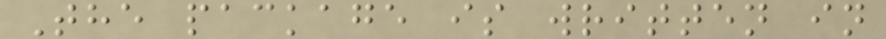The package is written in
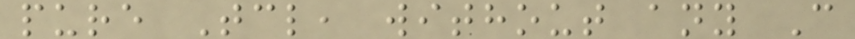pure Tcl, without any C
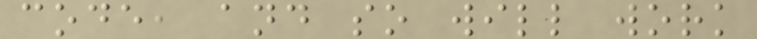code, and so will work
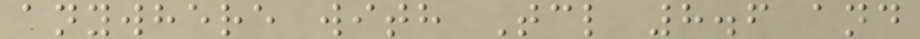anywhere with Tcl 8.6 and
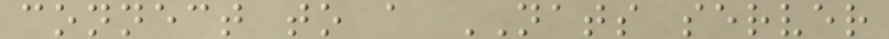connect to a NATS server
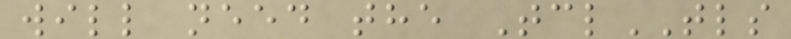will need the TclTLS
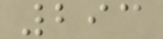293
